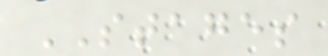STAGES
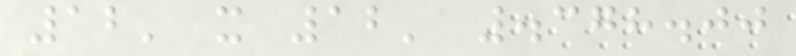12' x 12' .378.00
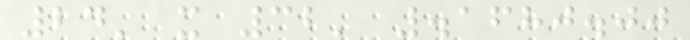24' x 32' .1680.00
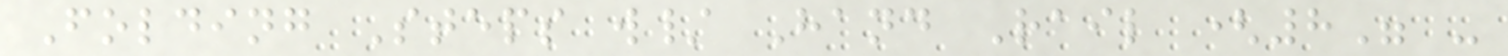Folding Steps w/ Hand Rail (8" -
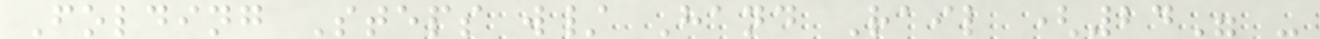Folding Steps w/ Hand Rail (24" -
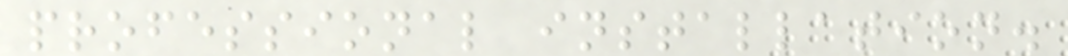professional installation.
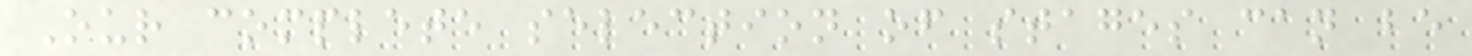Our complete selection of stages can be
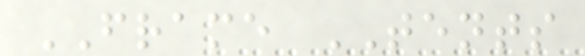FRAME TENTS
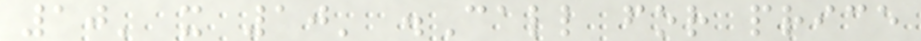10' x 10' .Call for price
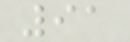91
